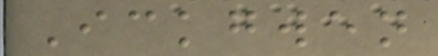Ickgwen
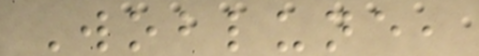Woblune,
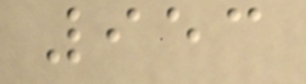953
